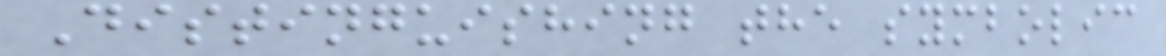Distinguishing the symbolic
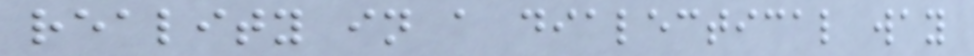reality in a dialectical way
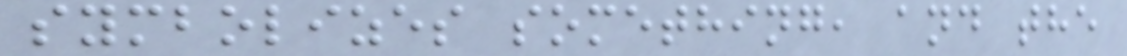symbolizes something, and the
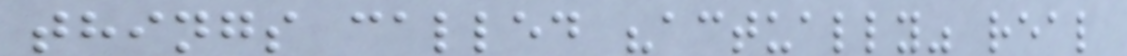things called "actually" real
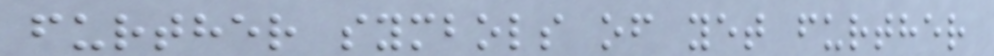further symbols of yet further
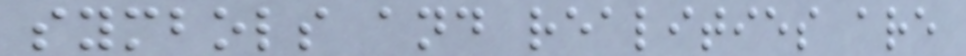symbols and realities are
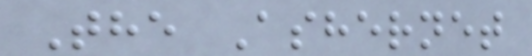The Ashernet
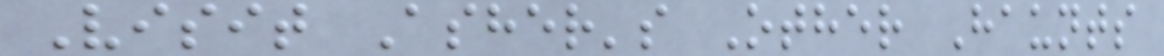Visit Asher's Other Haunts
